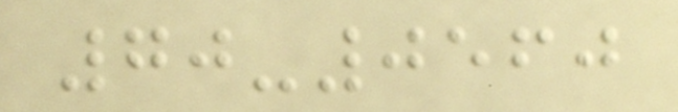70-0560
